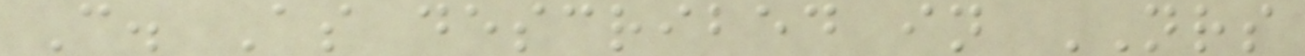C. As described in NRS
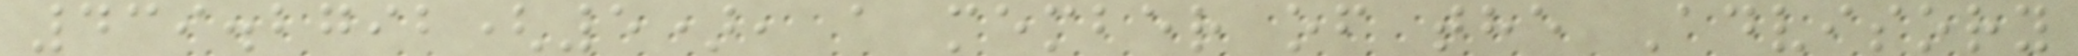439.2792(5), a member of the Advisory
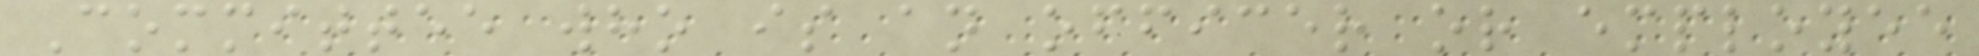Committee who is an officer or employee
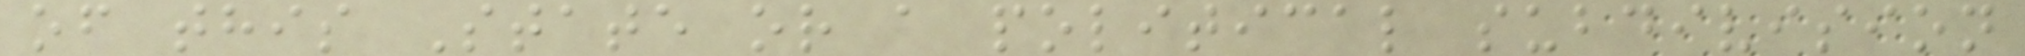of this State or a political subdivision
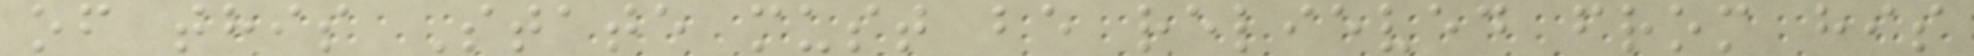of this State must be relieved from his
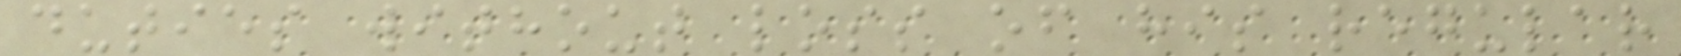duties without loss of his regular
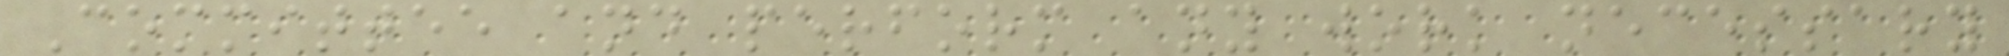Committee and perform any work necessary
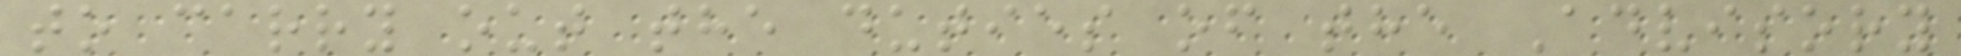to carry out the duties of the Advisory
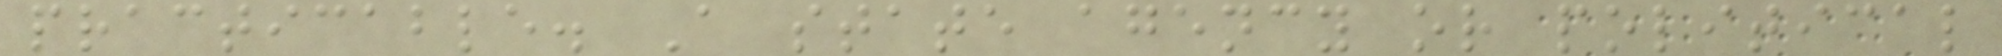practicable. A state agency or political
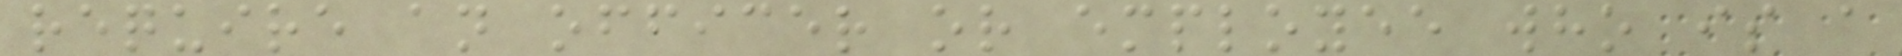require an officer or employee who is a
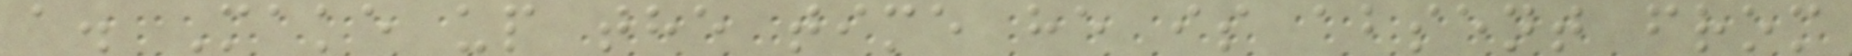a. Make up the time he is absent from
